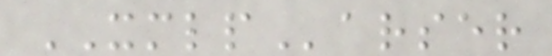XMLParser
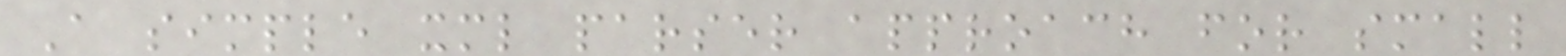A simple xml parser approach for small
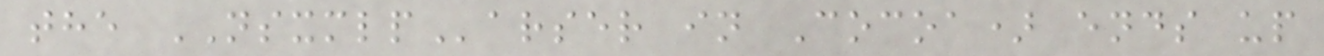the NSXMLParser in Cocoa) ends up
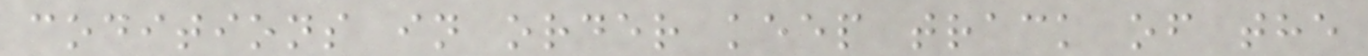coditions in order keep track of the
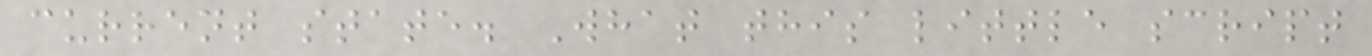current state. What this little script
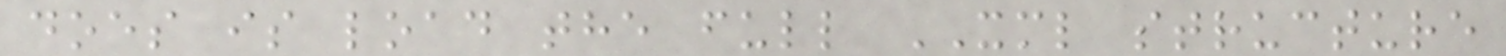does is load the full XML structure
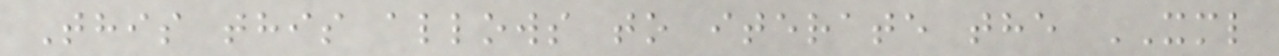This this allows to iterate the XML
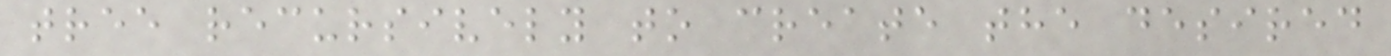tree recursively to create the desired
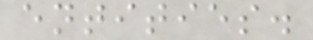entities.
